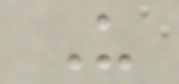U
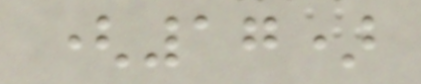(17)
